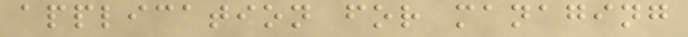application for managing
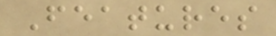Features
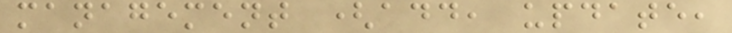management (add, update,
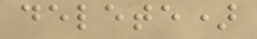delete)
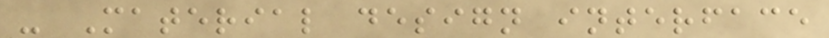- Material design interface
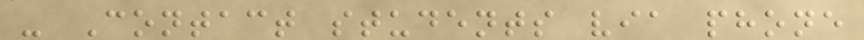- Contact students via phone
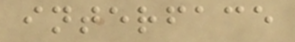interface
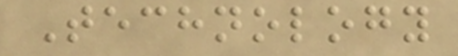Technology
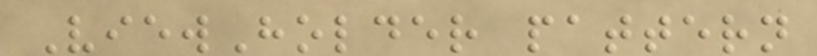ViewHolder pattern
